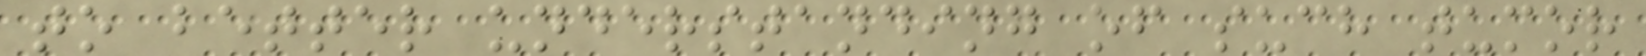to better understanding of such tumor
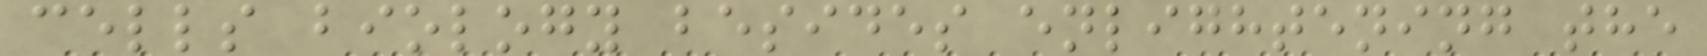cells biology besides enlightening the
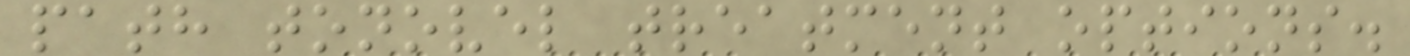path tonovel treatment options.
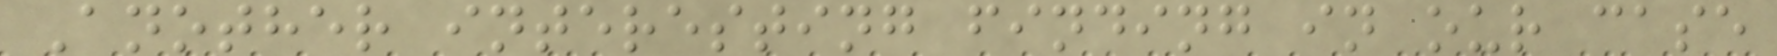Another interesting finding in our case
